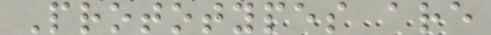Prototypes are
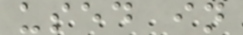used in
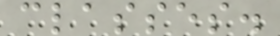classes.
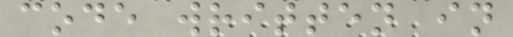code written in
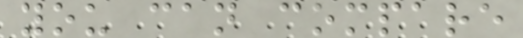you can compare
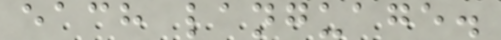each language.
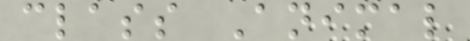class Animal
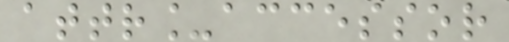attr_accessor
